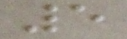5
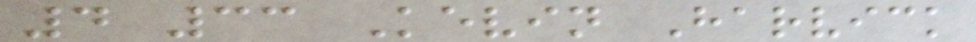4 33 Kevin Harvick
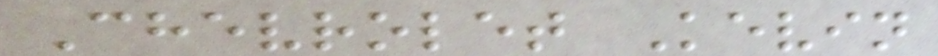Chevrolet Kevin
